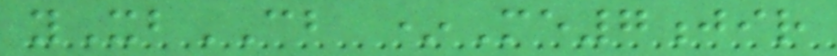yXbCB *Me7jir
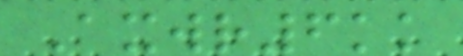Axwr6kk
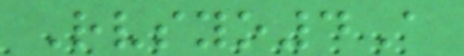Rvsyo4A
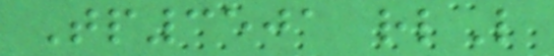Tp3501 rlL
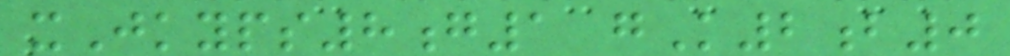xJkyps8g1 gK2b0
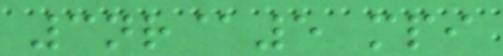3nr@5 mpi
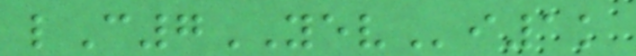lC7YEVi1k
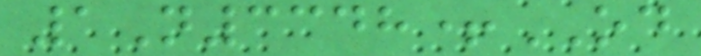1N3348+OD
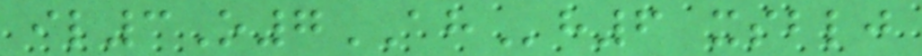il3O7AHh6 xsblj
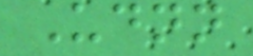Udnn
